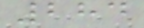284
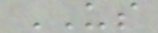US
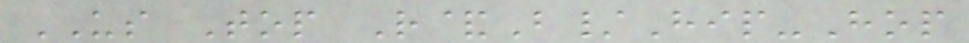US Top R&B/Hip-Hop
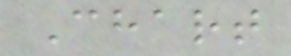Chart
